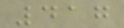417
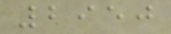2950
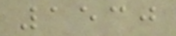1530
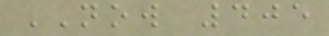NOW 405
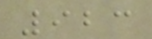923
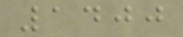1400
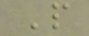P
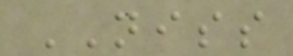NISS
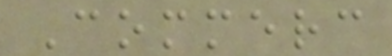Commerc
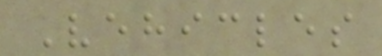Vehicles
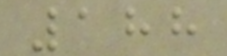188
